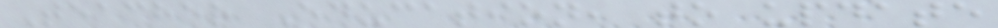Teacher Education, to update
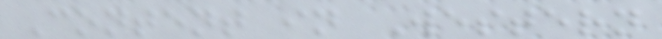Content in Western
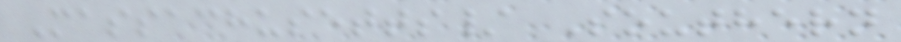Massachusetts/ Southern
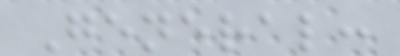General:
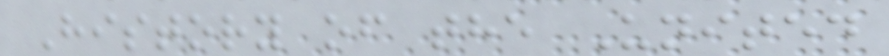History of the United
